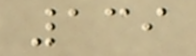139
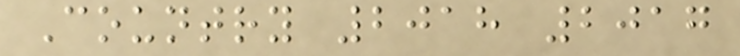Country 2018 2017
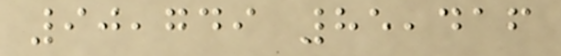90,749 85,416
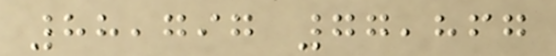88,797 77,867
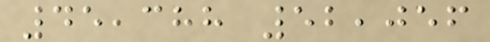45,388 52,056
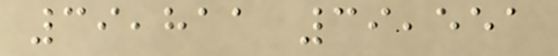39,811 39,551
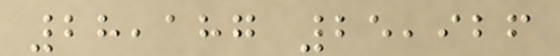28,187 25,926
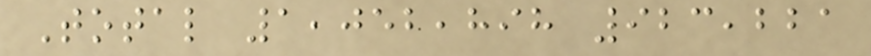Total 1,052,898 923,221
